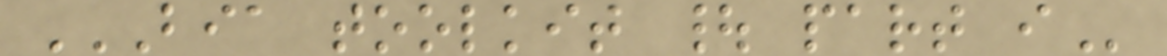BIA TOOLKIT | PART I
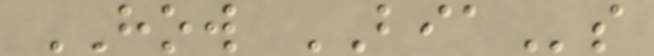HOW BIAs
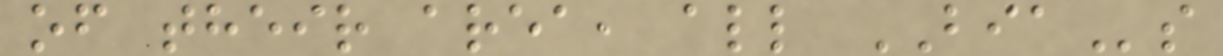of their area, all BIAs
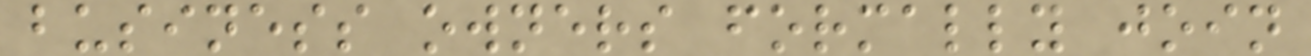business owners formally join
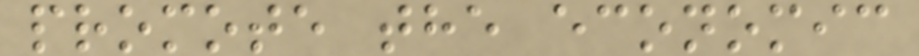promote the economic
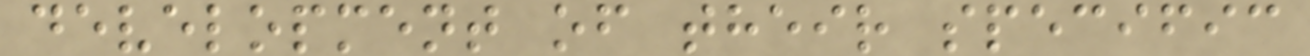development of their specific
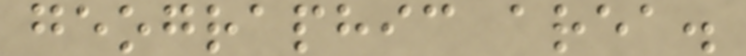geographic area.
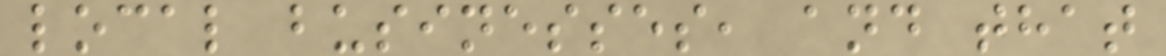local businesses, and that
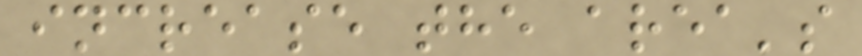increase the area's
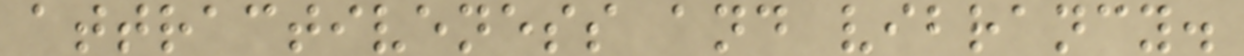attractiveness and vibrancy.
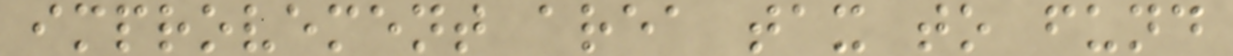improvement area tax to fund
